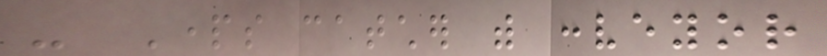- Parts catcher with conveyor
